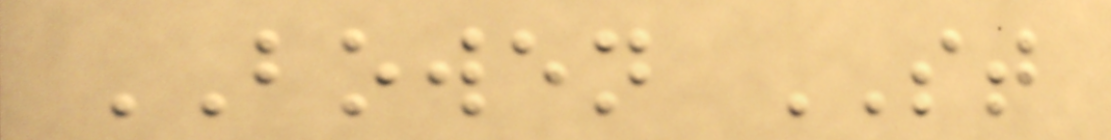BOWEN ST
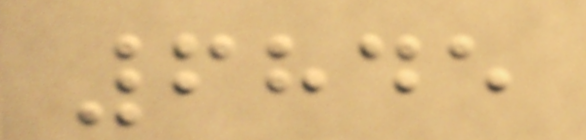6845
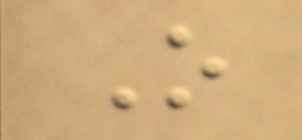O
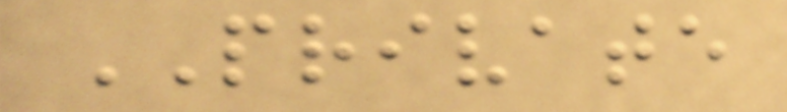PRIVATE
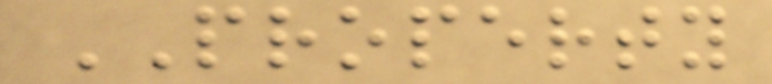PROPERTY
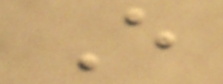E
